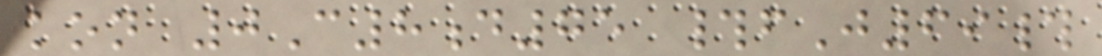kon 0C8d75 #fJ69#
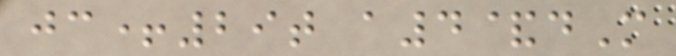jc+29t a4&dM
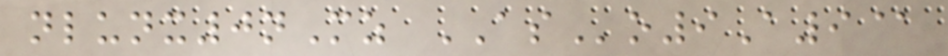nlunx0nMz ASo9A9@
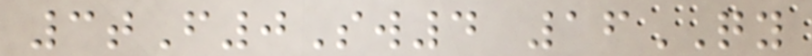3tF0Sw4 16QY
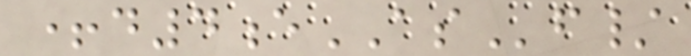+d4eASf/
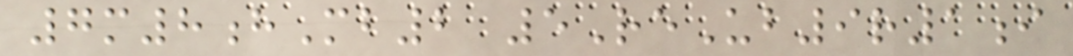7m8hMb2 5ReUb9r1i
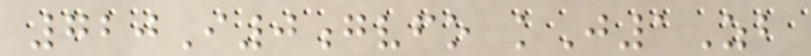720I0gvfo kJ1Zb
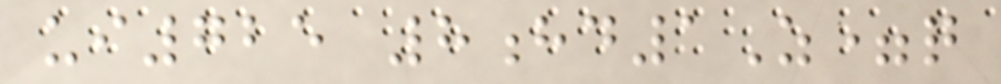ui725 8hd1Z=q
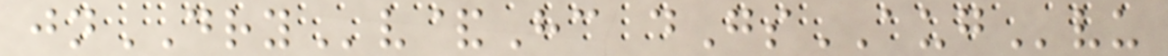jnDRYv&Hc dGsAUGvu
